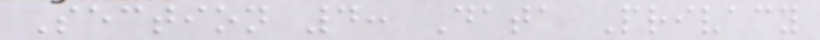Section 4: Data Privacy
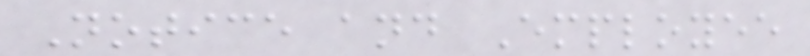Notice and Employee
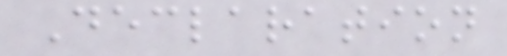Declaration
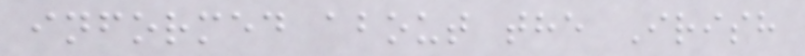informed about the Irish
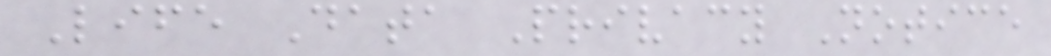Life Data Privacy Notice
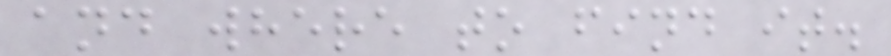and where to find it.
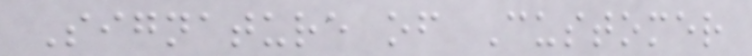Signature of Customer
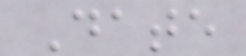Date
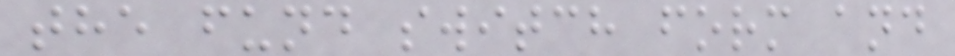the fund switch form and
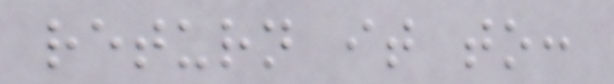return it to:
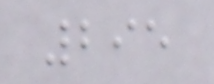295
